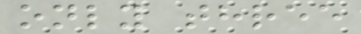only three
